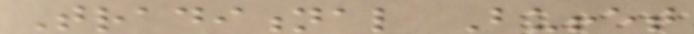Traditional Buffet
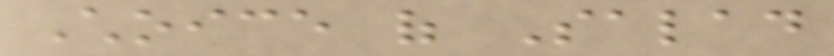Choice of Salad
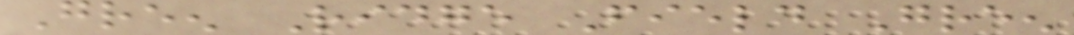Green Ridge Field Green
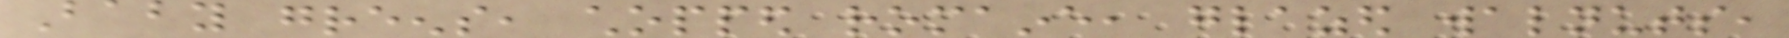Baby greens, chopped romaine, glazed walnuts,
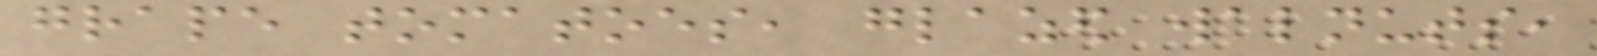grape tomatoes, glazed walnuts,
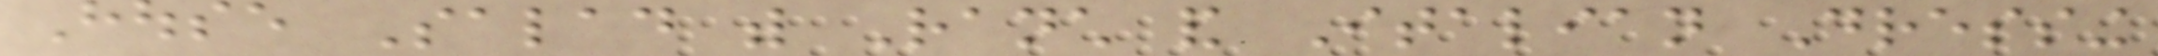House Salad with Ranch and Italian Dressing
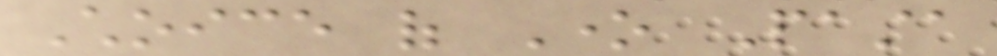Choice of One Pasta
